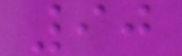90
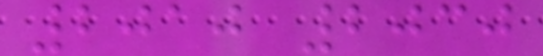2010 2030
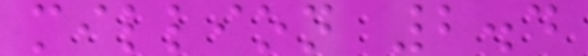million 2.4
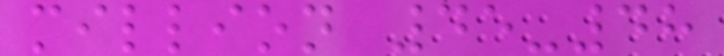million 45-48
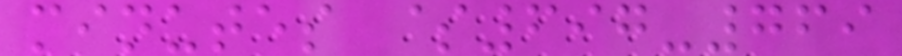minutes $697-769
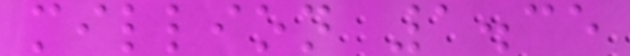million 1.35
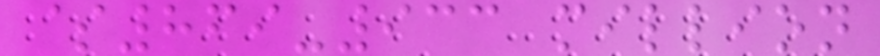$869-933 million
